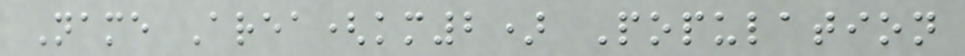Name Area(km2) Population
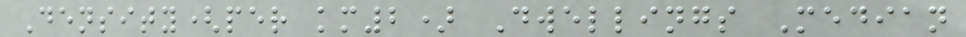Density(per km2) Dwellings Median
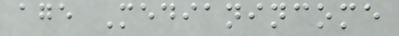age Medianincome
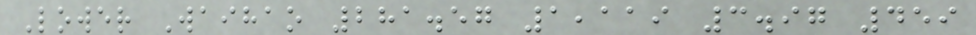Lower Waihao 281.57 1,119 3.97 459
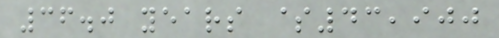36.0 years $43,900
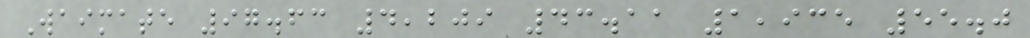Waimate 97.63 4,209 43.11 1,935 55.0
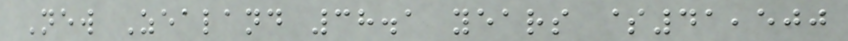New Zealand 38.1 years $41,500
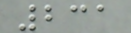231
